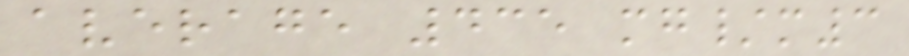average 435 mg/m3
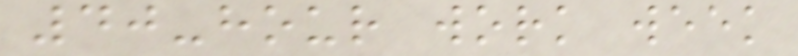40-hour work week
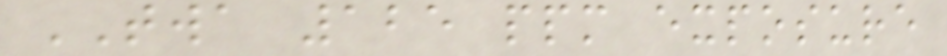TWA 125 ppm exposure
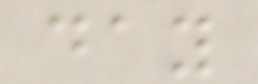day
